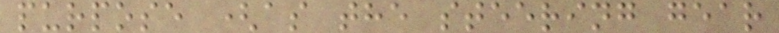purpose (as the steering gear
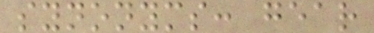synonyms: gear
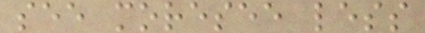see moresee less
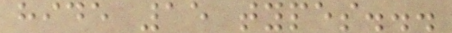hide 15 types...
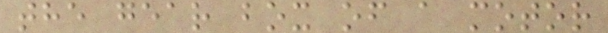the gear box of a motor
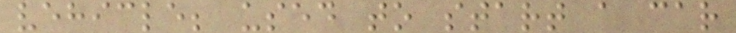vehicle; used to start a car
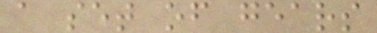a set of gears
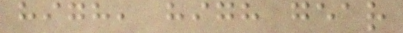high, high gear
